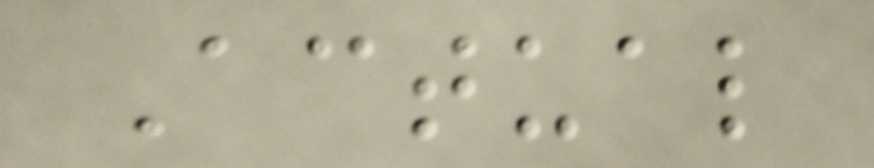Actual
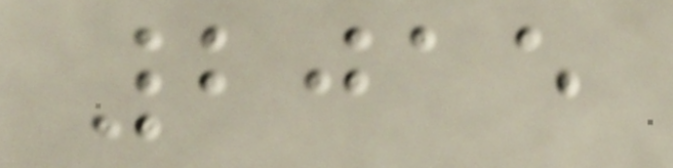2015
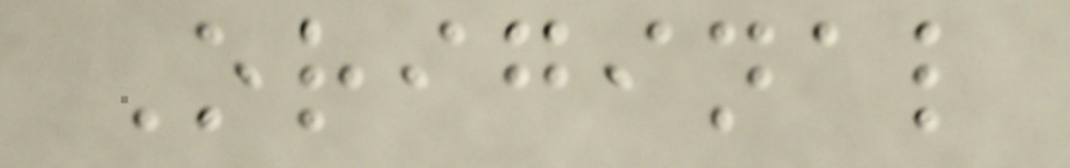Original
